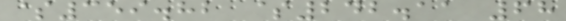$359.82 $242.11 68
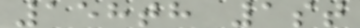158th 1st
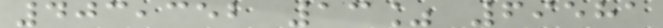403,352 13% 69581
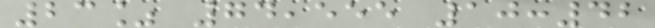23% 74,555 10:42
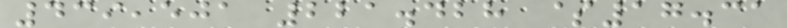439,501 221.428 $17.31
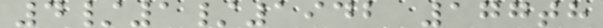4/1/1942 177th
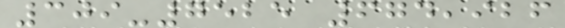309-7525 674,926
